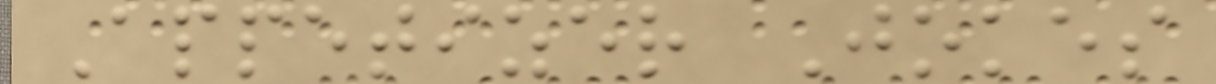Appetizer Jokes
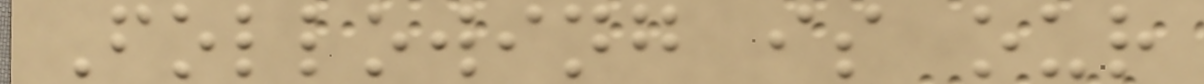Following is our
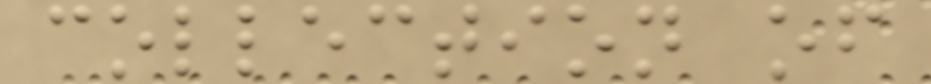collection of
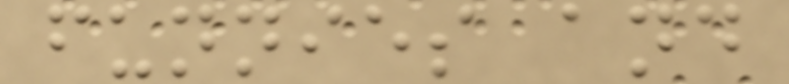funnies and
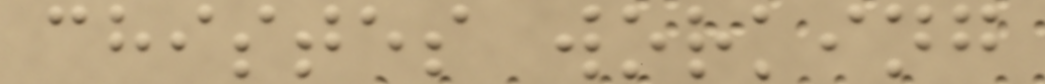chistes working
